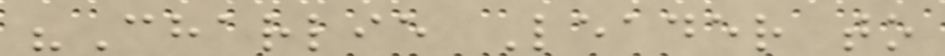"Charlie Leader to
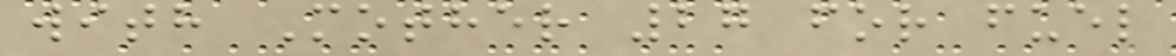with Mother 27 for fuel
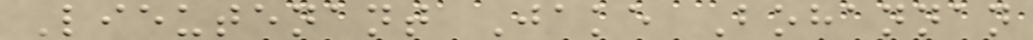Lieutenant Jake Bohannan
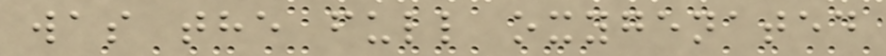was the full oxygenated
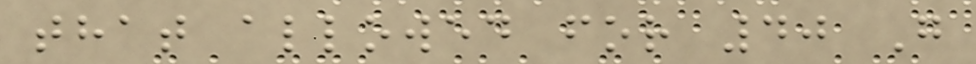that allowed for 40 G
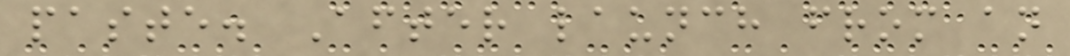paste. After launch from an
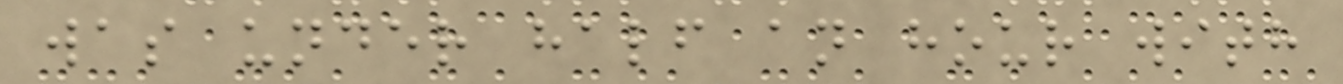was under half an hour with
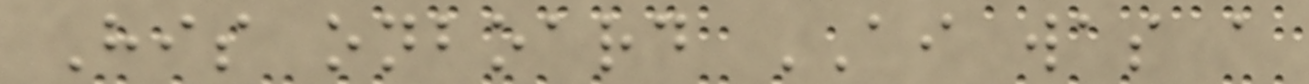His onboard AI was a
